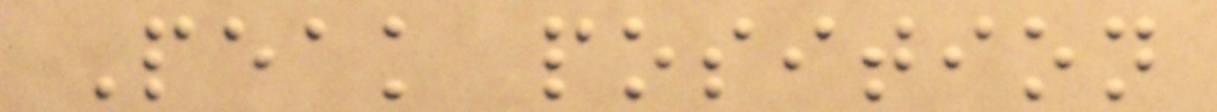Peak position
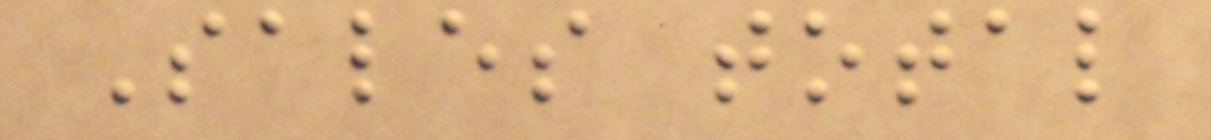Sales total
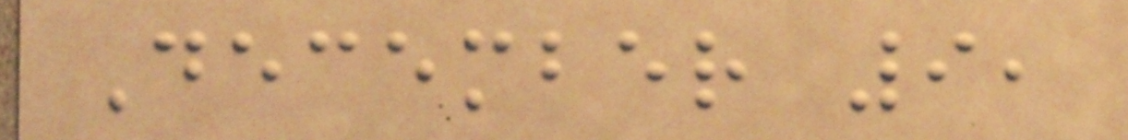December 9,
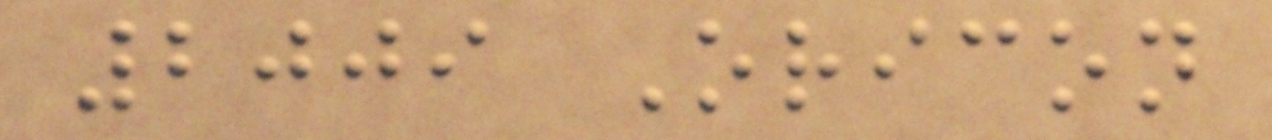2009 Oricon
